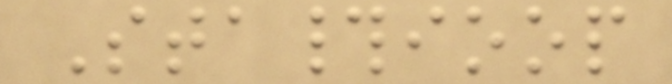Sta#ioop
